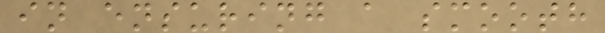in ensuring a smooth
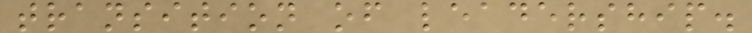transition of leadership.
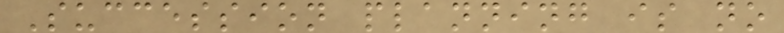Succession planning is no
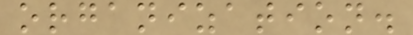organization.
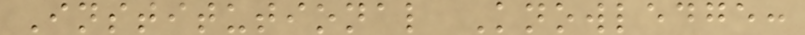Institutional Knowledge:
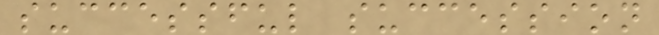successful succession
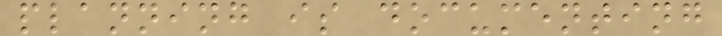planning is documenting
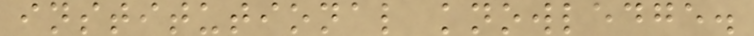institutional knowledge.
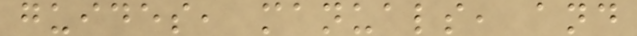guides, manuals, and
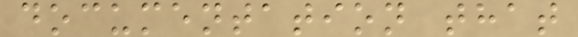documentation that
